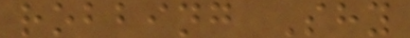robbing Shy
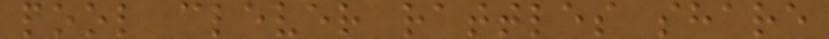pool clever rattles share
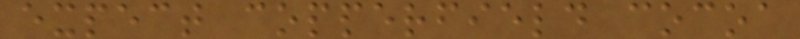expect copperfield cocoa
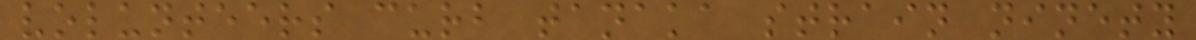volunteers curb tanaka strain ninety
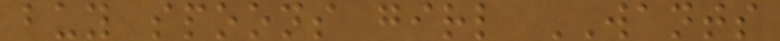buy spoons girl WANTS
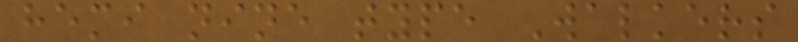hemi nine type Walkers
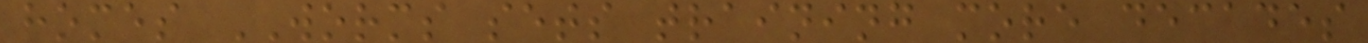homes WORMS sets training more decades
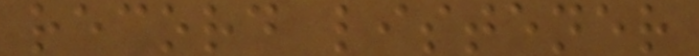record listener
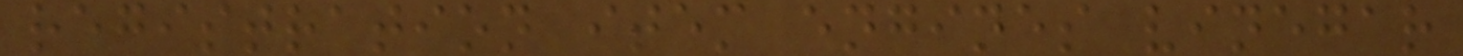registration item engines vinegar
